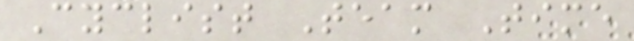Cyclist Team Time
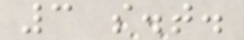3 s.t.
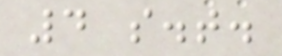4 s.t.
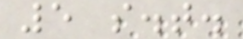5 s.t.
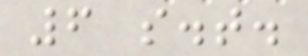6 s.t.
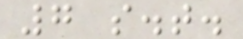7 s.t.
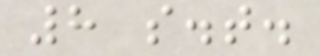8 s.t.
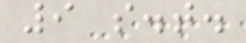9 s.t.
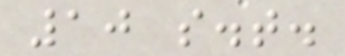10 s.t.
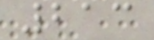213
